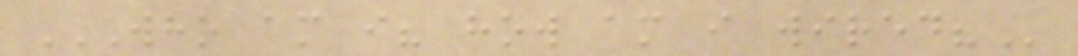WHO AM I? HOW AM I WIRED?
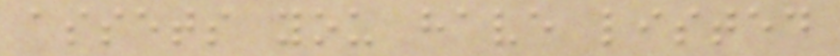assets you have listed
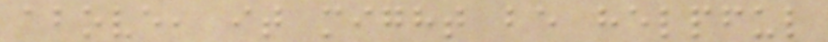above, it might be helpful
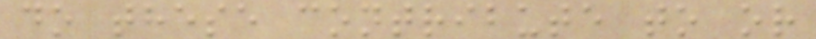do these contribute to or
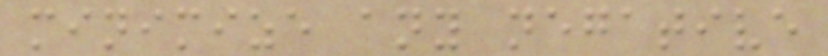minimize any negative
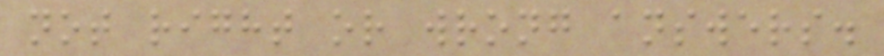not right or wrong answers.
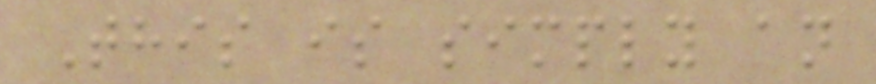This is simply an
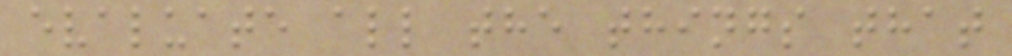evaluate all the things that
